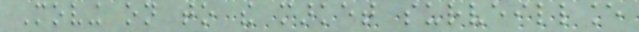Moving on to the market surveillance
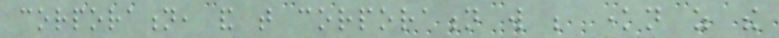corporation, and that corporation will be known as the
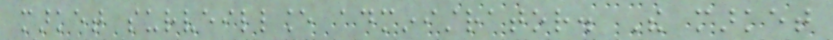market surveillance administrator. The market
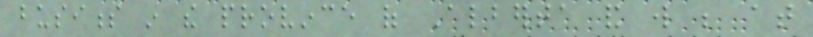business in the province of Alberta and will be at
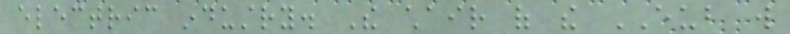electric industry. The chair of the EUB will
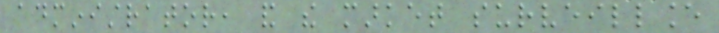administrator, and the market surveillance
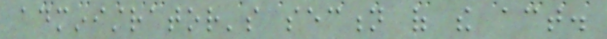administrator's section of the act.
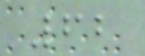62
